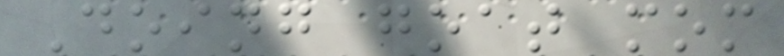Doing goat mom
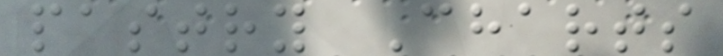pastry Charts
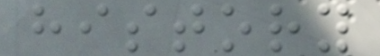history
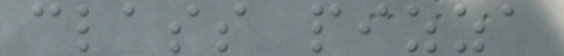class pizza
